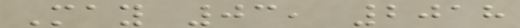May 03, 2018
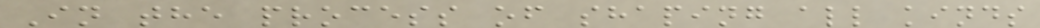In the process of shaping all kinds
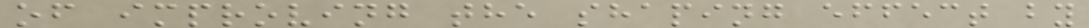of improving the shaping effect by
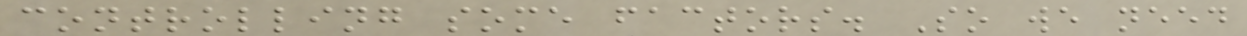controlling some factors. So we need
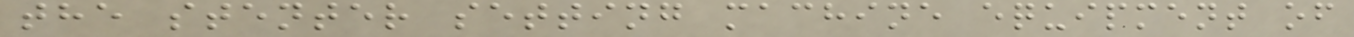the stenter setting machine equipment of
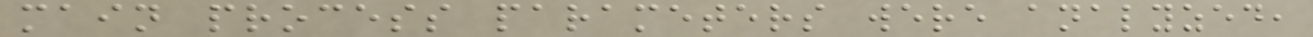main process parameters were analyzed,
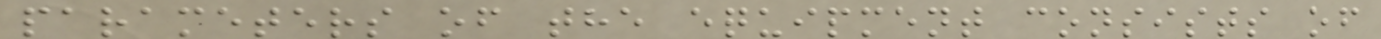parameters of the equipment consists of
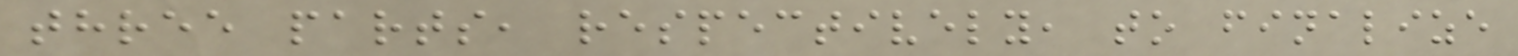three parts, respectively, to finalize
